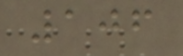106
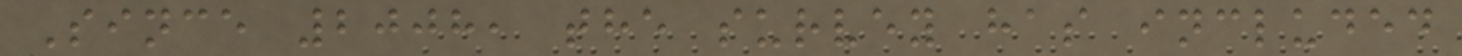Since 2008, the survey has included
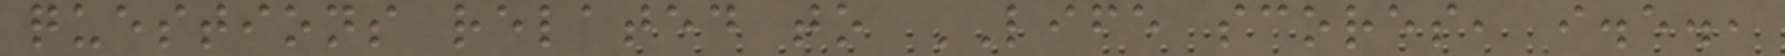questions related to LIFE scores, i.e.,
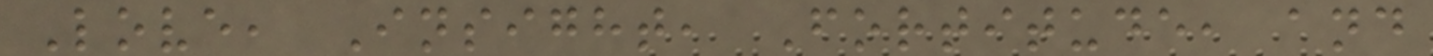Love, Insight, Fortitude, and
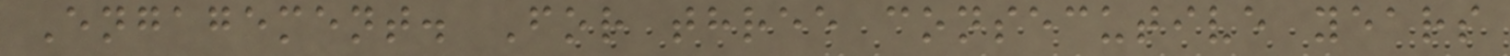Engagement. For three consecutive years
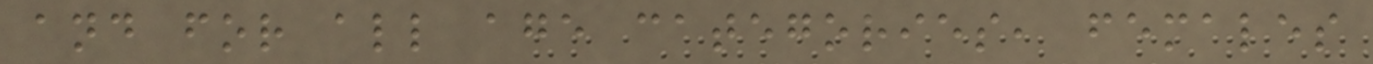and for all age categories, females
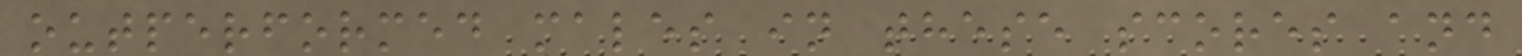outperformed males in these scores and
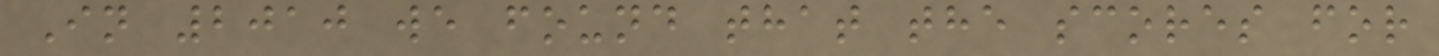In 2010 we found that the scores for
